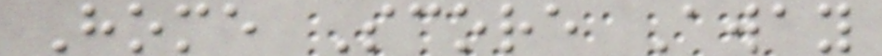Home Score Away
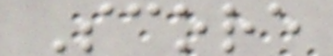Score
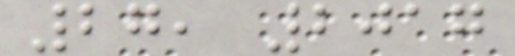27, 2017
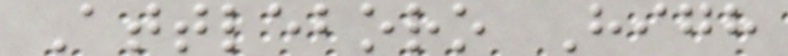Attleboro High
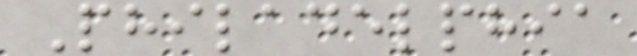Philadelphia
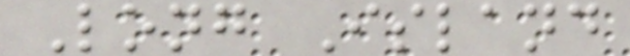Long Island
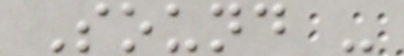Sound -
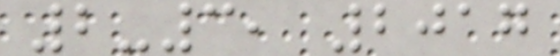2-3, 2017
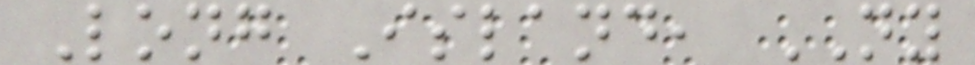Long Island, NY
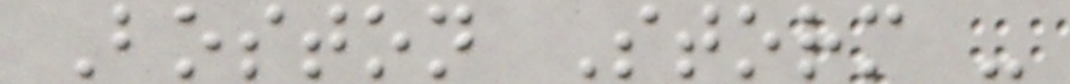Boston Storm -
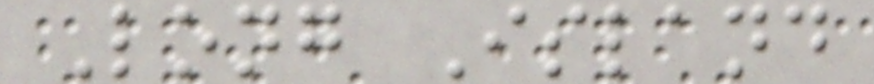Long Island
